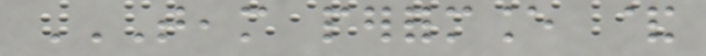TEAM PERFORMANCE &
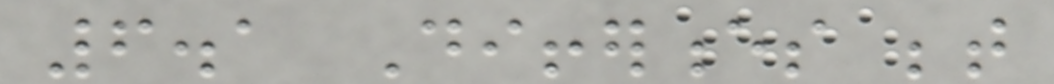6.1 Differences between
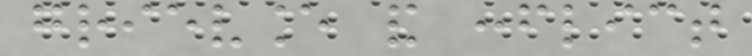grievance and conflict
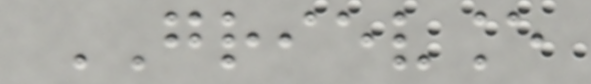GRIEVANCE
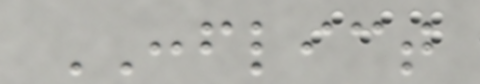CONFLICT
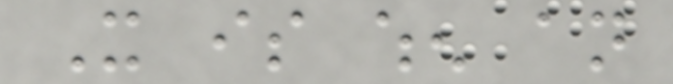It is when an
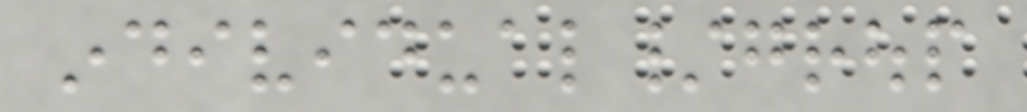individual/group
